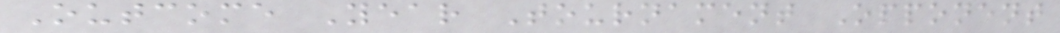Outcome Year Tournament Opponent
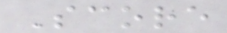Score
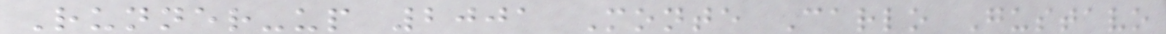Runner-up 2001 Monte Carlo Gustavo
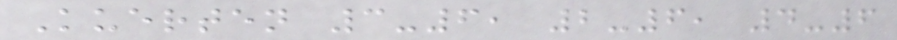Kuerten 3-6, 2-6, 4-6
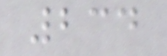234
